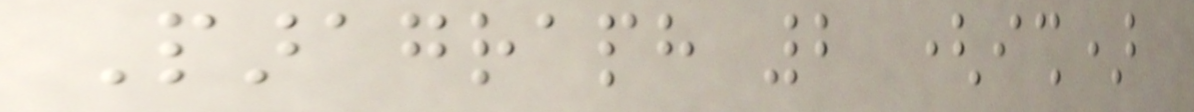Paragraph 2 (ish)
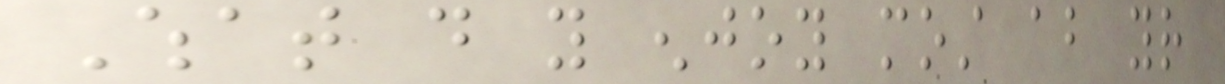What do you enjoy most about your
